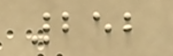252
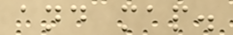and map.
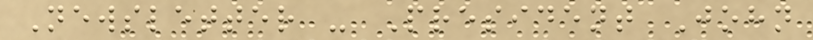Newsletter - President John
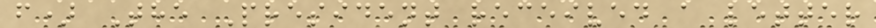f) The President received a letter
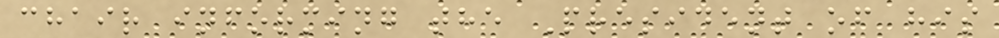chair informing the President of his
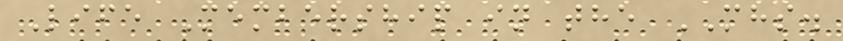Life Membership in the MHS.
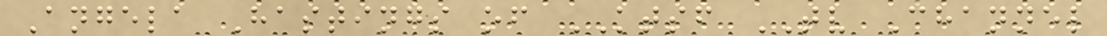Angela Hastings of KTSF TV Channel
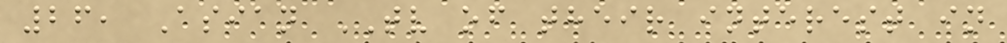26, Asian TV of their interest in
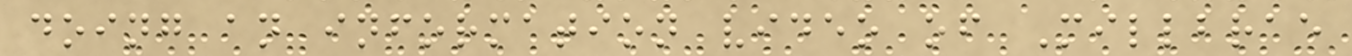doing an information video of Millbrae
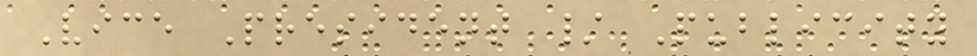Vice President / Publicity
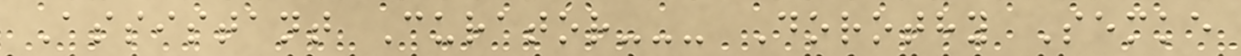Assistant Curator--- Dorothy Semke
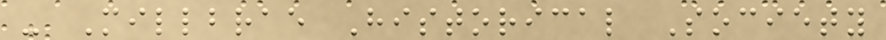- Millbrae Historical Society
